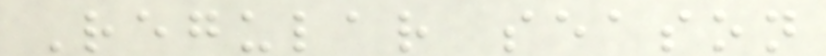Regular season
